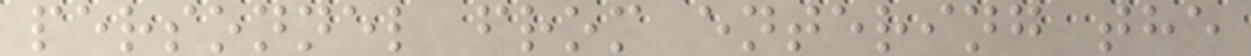personnel from entering the
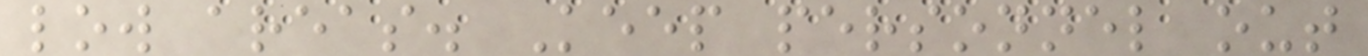low areas. Keep personnel out
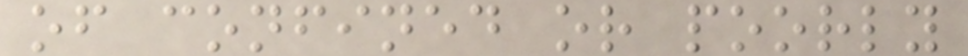of confined or poorly
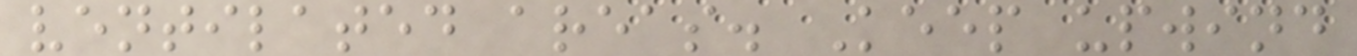ventilated areas. Keep upwind
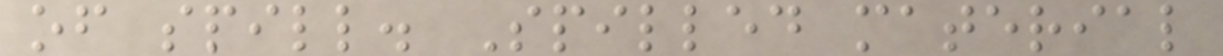of spill. Spilled material
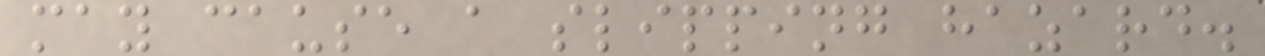may cause a slipping hazard.
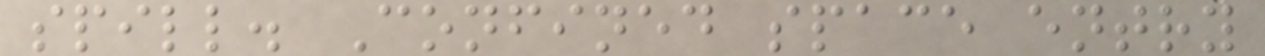spill. Confined space entry
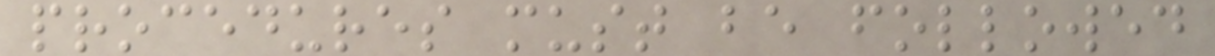procedures must be followed
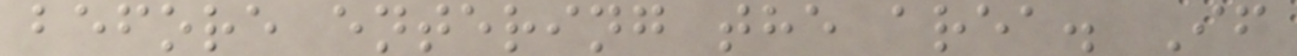before entering the area. If
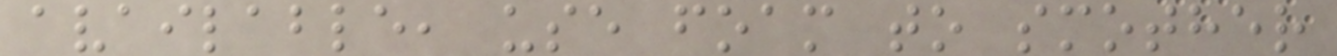available, use foam to smother
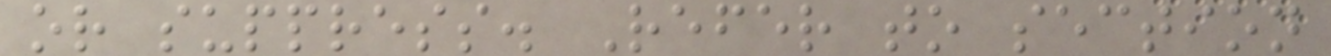or suppress. Refer to section
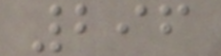296
